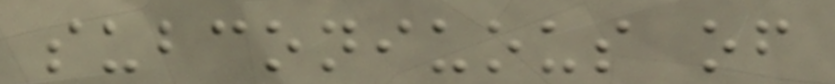subconiuous of
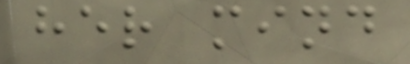her mind
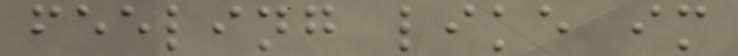feeling like im
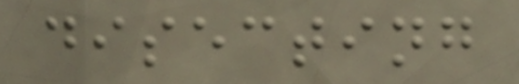disecting
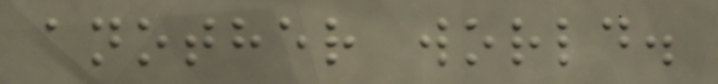another world.
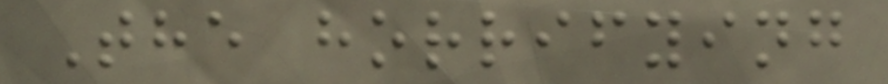The horrifying
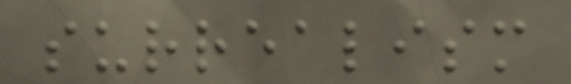surrealism
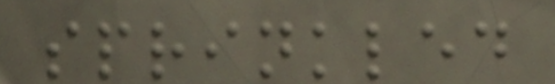sprinkled
